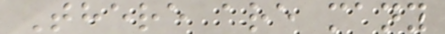There are many
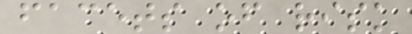facets of risk
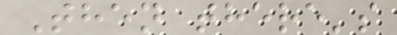Then there's
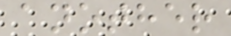another
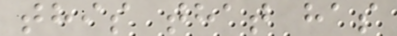this that has
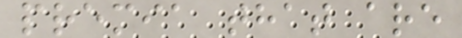premia that are
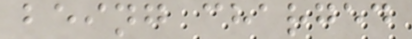being charged
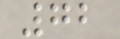72
